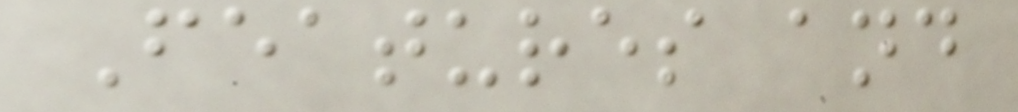Features and
